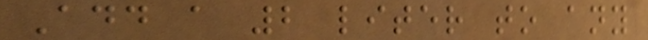Add a 2 liter to any
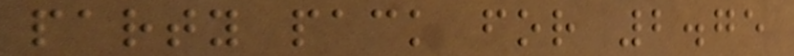party pack for 2.75
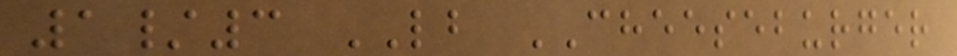1/3 LB CHEESEBURGER
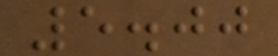5.00
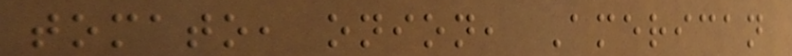tomato, onion, American
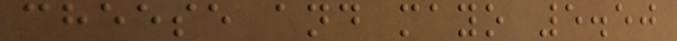cheese and mayo 5.50
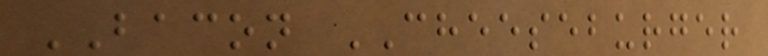BACON CHEESEBURGER
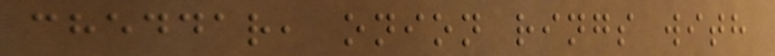cheddar, onion rings with
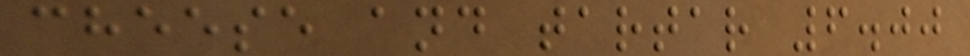cheese and tartar 6.00
